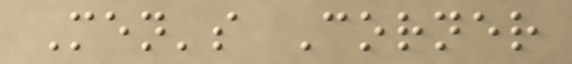Men's Corner
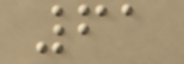61
